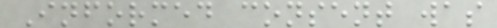Informed consent was
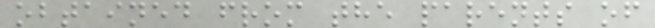obtained from the parents of
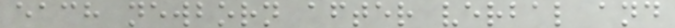each newborn after verbal and
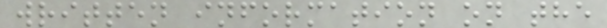written information on the
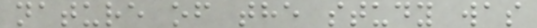nature of the study was
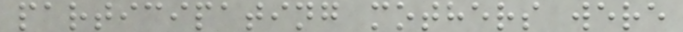participating mothers were
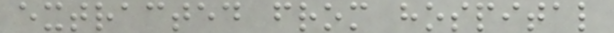extracted from hospital
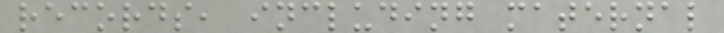records, including maternal
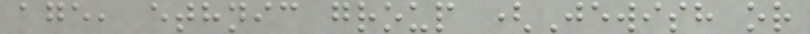age, ethnic group (Jewish or
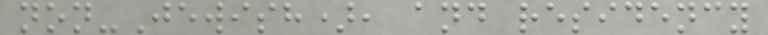non-Jewish), and residency
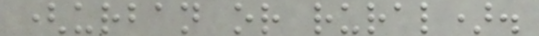(urban or rural).
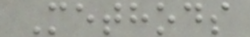Methods
